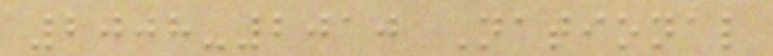2008-2010 National
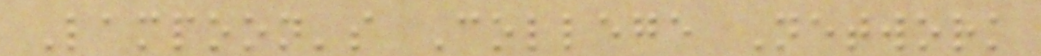Lampoon's College Network
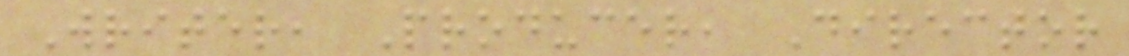Writer, Producer, Director
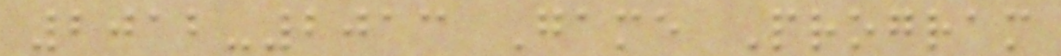2012-2013 Game Program
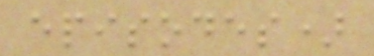episodes)
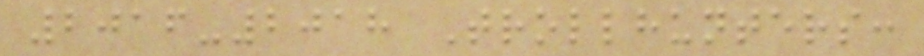2016-2018 Trollhunters:
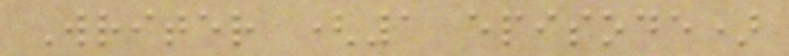Writer (1 episode)
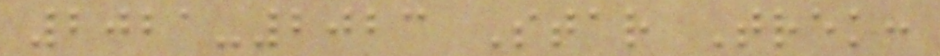2021-2023 Star Trek:
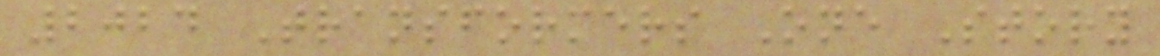2024 Transformers One Story
